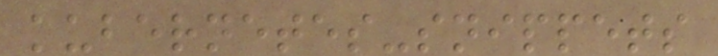kubernetes-snippets
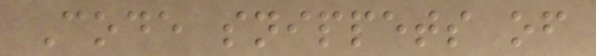Code snippets of
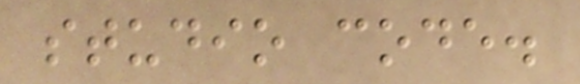studio code.
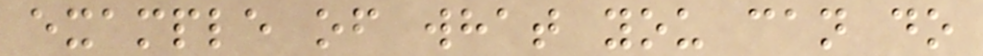example of what you can do
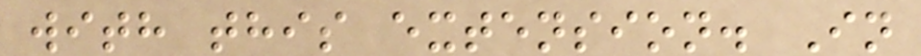with this extension. In
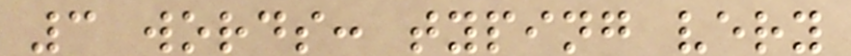3 words: typing very
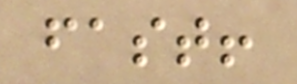fast!
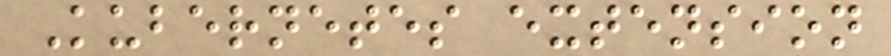Kubernetes extension
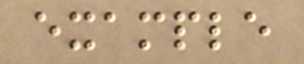example
